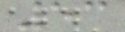53
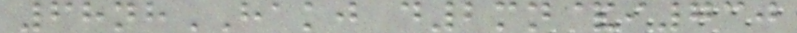68nhHAKJ d2mn&i730
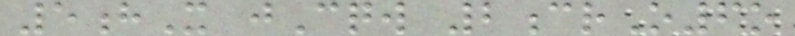5hX jCqw 2crO6o
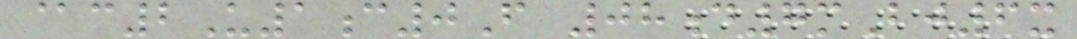@c2U1c0F 08d7mBj6x
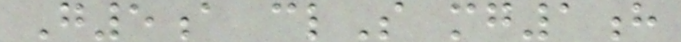G5a clS mg1h
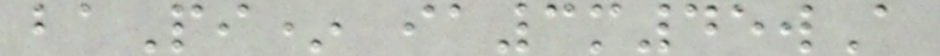baPi* ia3m45wA
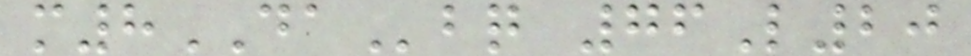m8DAbq 76L20
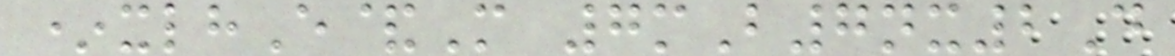*xlhE&M 7mB7nx2D
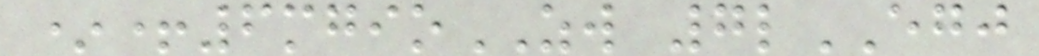*+6mgioZW 7lEGJ
